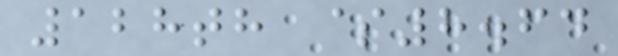128th $8.64
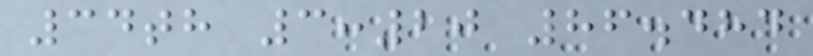34th 3:20 86.484
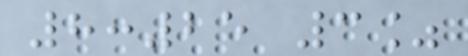8:25 3%
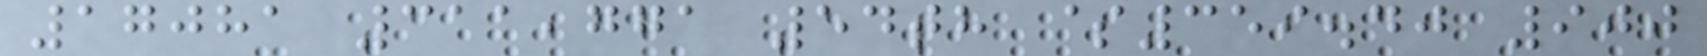17081 311,771 54th $359.40 900
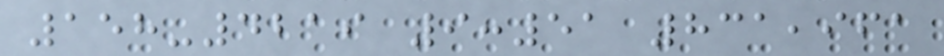158-4219 9:51 831,961
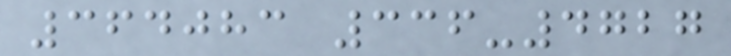364083 336-4727
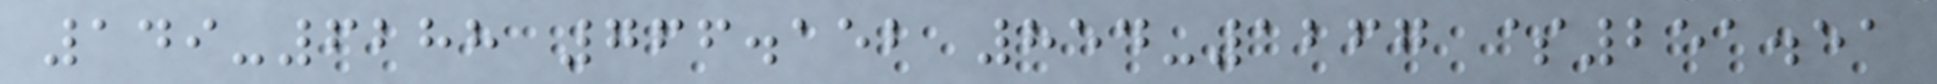149-6288 766.152 854-1267 $251.51
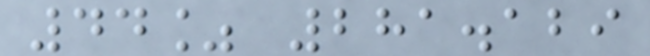44% 281.129
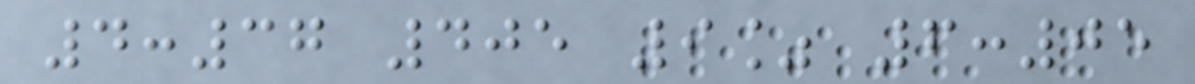4:37 405 9% 6:05
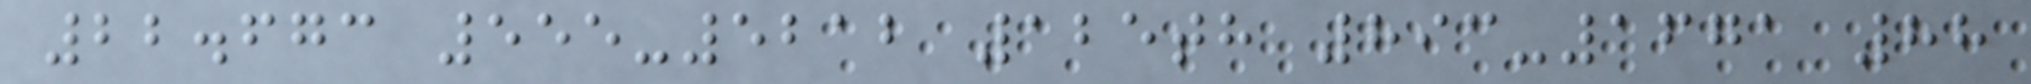22.673 555-5212 125th 893-1671 88
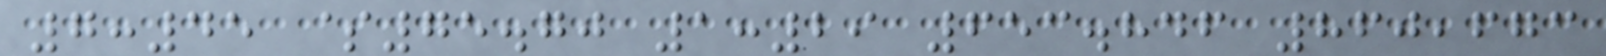7:45 $75.70 1:29 653.846 860,673
